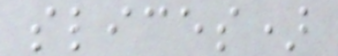slices)
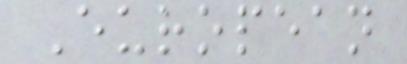European
